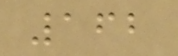162
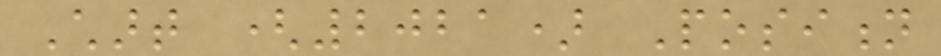Chart (2021) Position
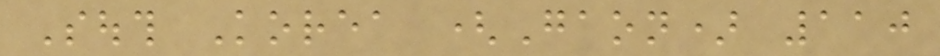South Korea (Gaon) 110
